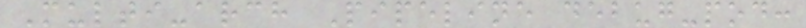Multi-arch Pipeline debug-pod:
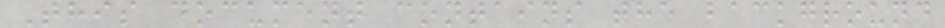This document contains the background
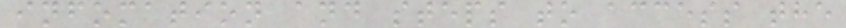infomation and steps to access the
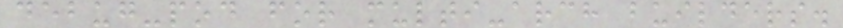debug-pod for multi-arch builders.
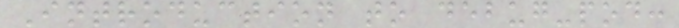Introduction to debug-pod:
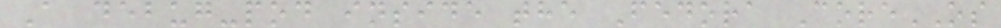A debug-pod inside the Fedora CoreOS
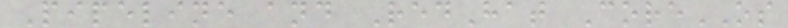Pipeline and RedHat CoreOS
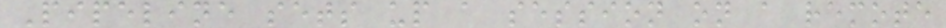Pipeline sets up a session on a remote
